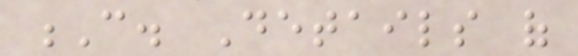C. Details of
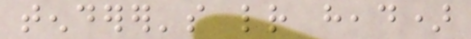tenderer's letter head)
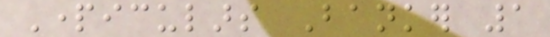Particulars Banker 1
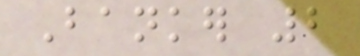Banker 2
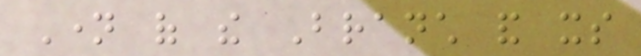Name of the Branch and its
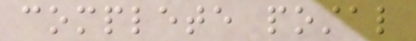complete postal
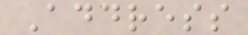Address
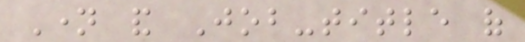Name and Job-title of
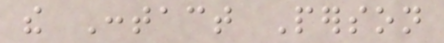the Contact Person
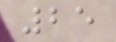25
